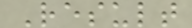Result
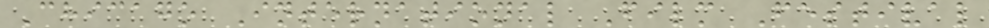Chicago International Film Festival
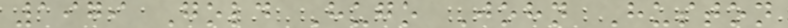1979 Gold Hugo John Huston
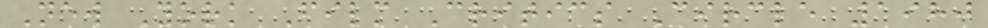New York Film Critics Circle 1980
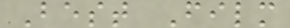Best Film
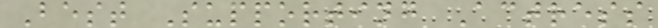Best Supporting Actress
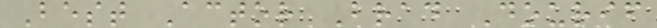Best Actor Brad Dourif
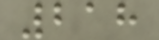218
